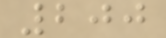200
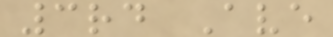3rd Ave
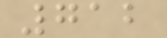712
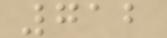712
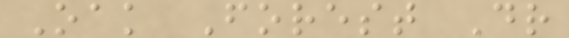Oak Forest Dr
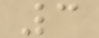3
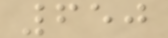650
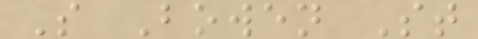S Bowen St
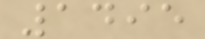1495
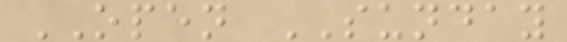OPEN SUNDAY
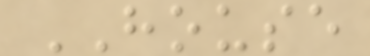HOUSE
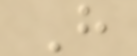H
